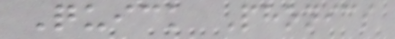Quick Phonics
